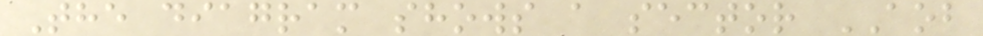The diagram shows a sector AOB
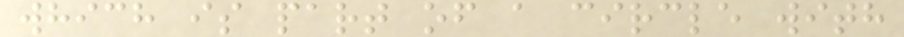which is part of a circle with
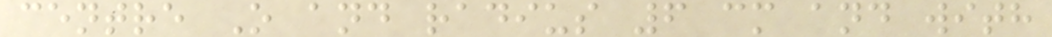centre O and radius 6 cm and with
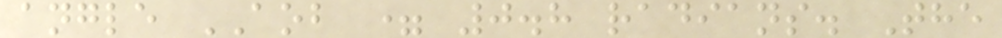angle AOB = 0.8 radians. The
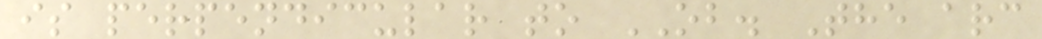is perpendicular to OB. The arc
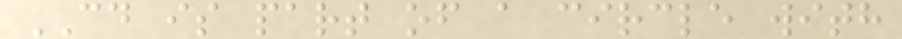CD is part of a circle with
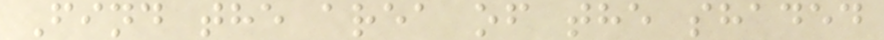Find the area of the shaded
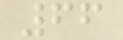66
